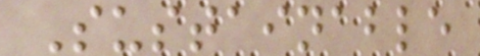Sustainable
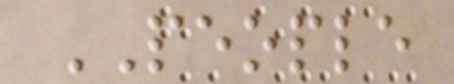PEOPLE
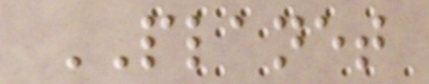PLANET
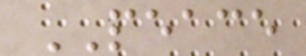PEACE
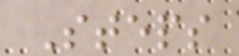Steps
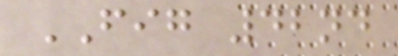FIG 42nd
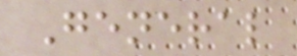General
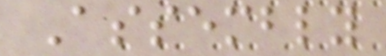Assembly
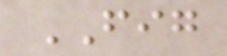FIG
